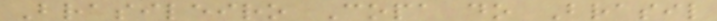Brasileiro Copa do Brasil
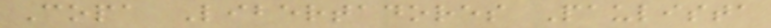Copa Libertadores Paulista
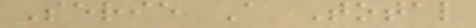Serie A Total
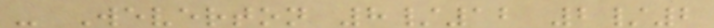- Weverton 8/12 2/2
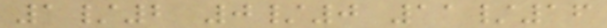1/2 0/0 11/16
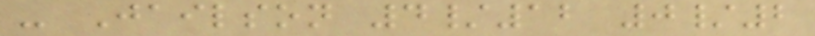- Jailson 4/12 0/2
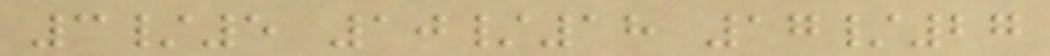3/5 10/18 17/27
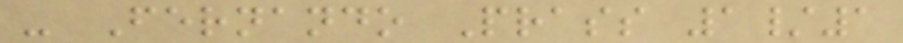- Fernando Prass 1/1
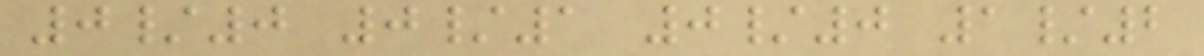0/0 0/1 0/0 1/2
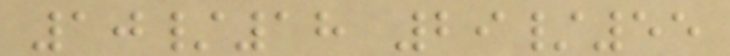10/18 29/55
